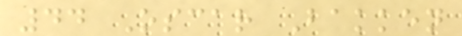44 Oscar Bakken
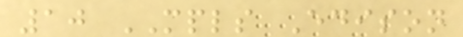10 MPLS Edison
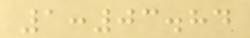1:03.84
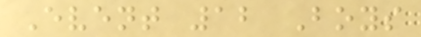Event 12 Boys
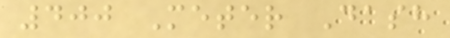400 Meter Dash
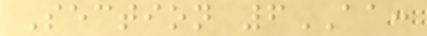Section 6AA:
